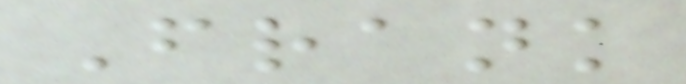Frank
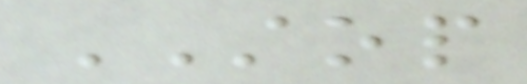STOP
